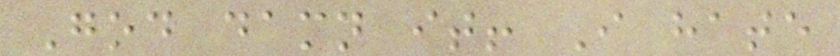God damn it! I hate
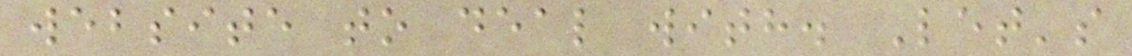website to deal with. Let's
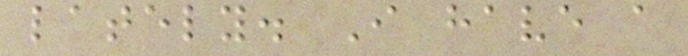lately. I have a
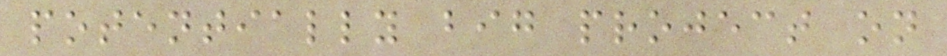potentially big project on
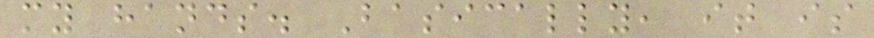my hands. Basically, it is
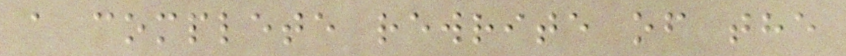a complete rewrite of the
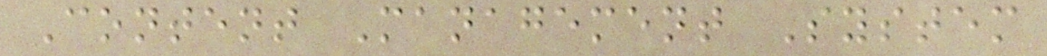Content Management System
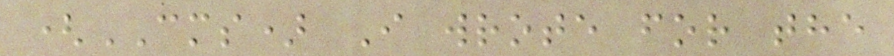(CMS) I wrote for the
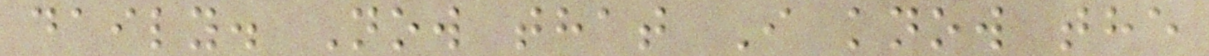daily. Now that I know the
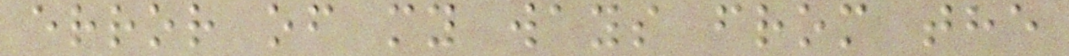error of my ways from the
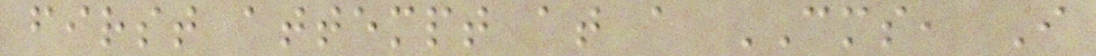first attempt at a CMS, I
